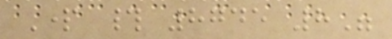Part # 8745 8"
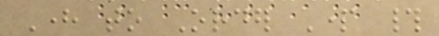Here to Order Part #
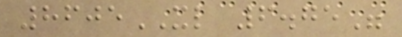8605XL 6.75"
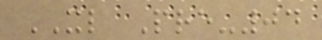XL Pre-04
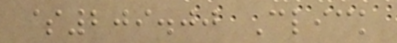$209.00 Click
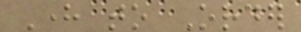Here to Order
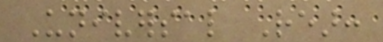Universal Rear:
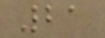21
